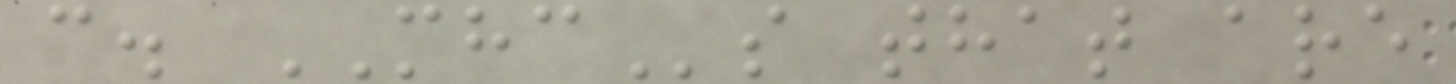c. MHCs that are
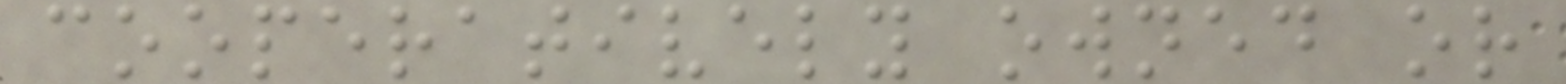cooperatively owned or
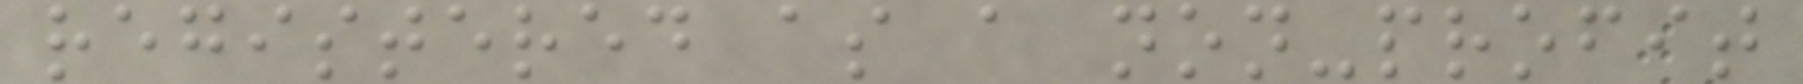registered as a non-profit
